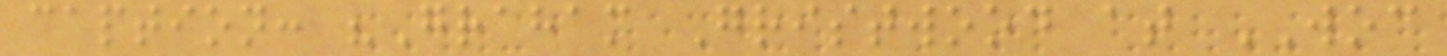caption: "Graham Gristwood at WOC
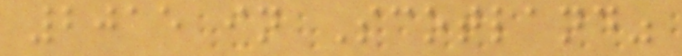2015 in Scotland"
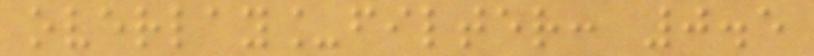overlay_filter: 0.5
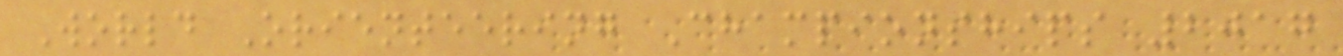World Orienteering Championships 2017
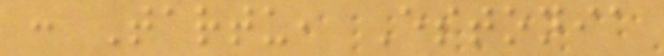: Tartu, Estonia
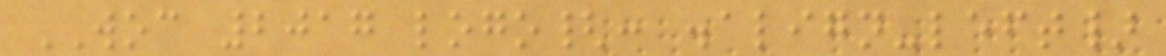WOC 2017 logo{: .align-left}
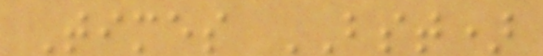Times BST)
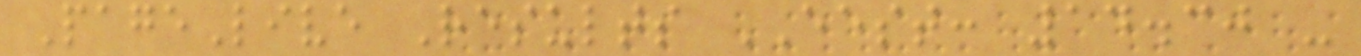PageLive Results EEST: 14.30 -
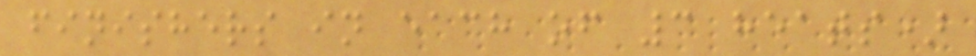finishers in each of 3 heats)
